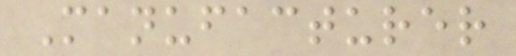Manufacturer
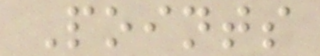Points
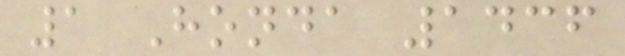1 Honda 1436
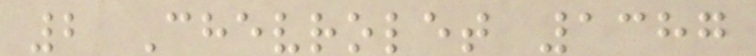2 Chevrolet 1387
